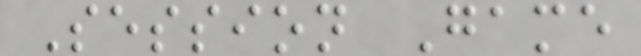Session Game
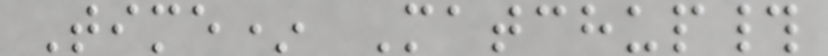Time* Matchup#
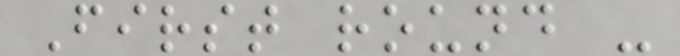First round -
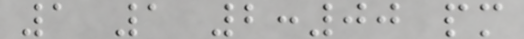1 1 2:00 pm
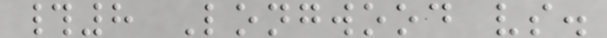#8 Longwood vs.
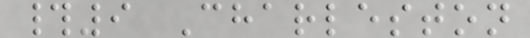#9 Charleston
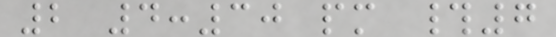2 4:30 pm #7
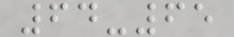64-65
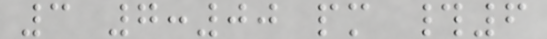3 7:00 pm #6
